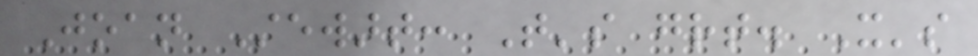Joan Stewart: That's great. It's
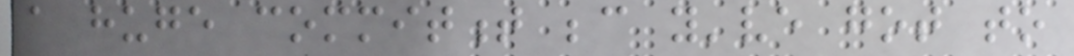a huge commitment because you've got to
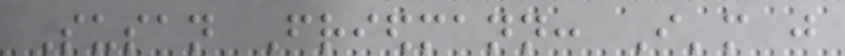Susan Friedmann: I'm just
